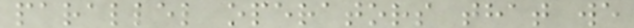parallel operators that we
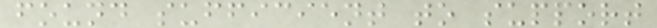found sufficient to support
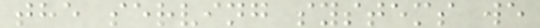the serving systems we
